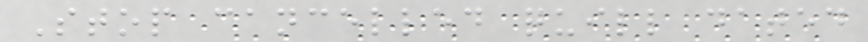Stop cancelled quill dated
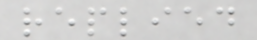replied
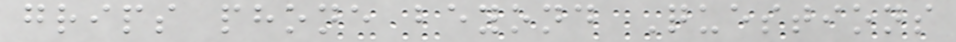grips phone beyond Questions
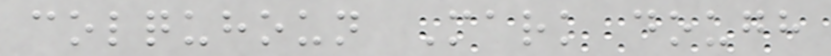colquhoun Mark dough
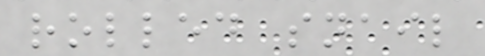rolled snail
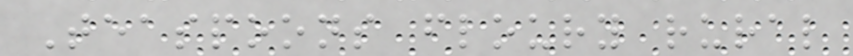Teaspoons floury rural
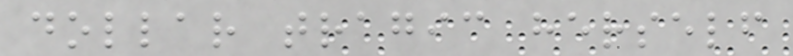dollar tragic herself
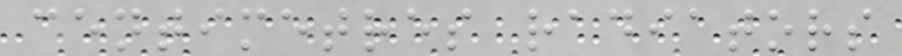centimetres radiators
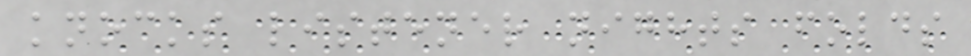knocks listener nights folds
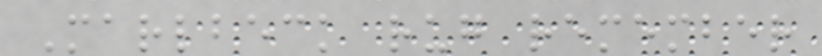Marlbeck rug remember
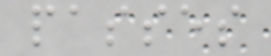passes
